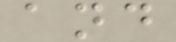and
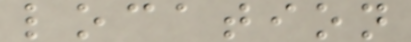location
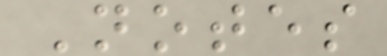Notes
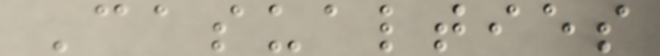Casualties
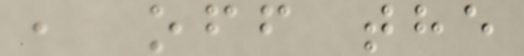, off the
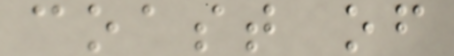coast of
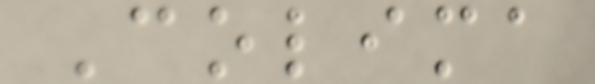Colima
